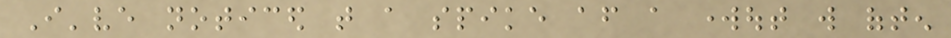I've noticed that a spike after a workout will often
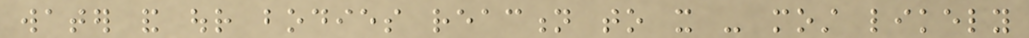water and our bodies reaction to it - most likely
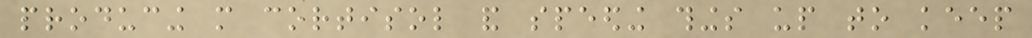producing more cortisol and speeding things up to keep
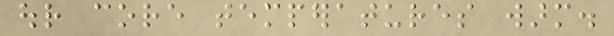our core temperatures warm.
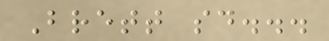Brett said...
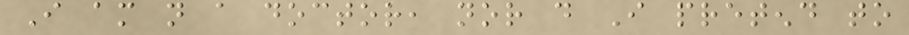I am not a doctor, nor do I pretend to
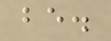be.
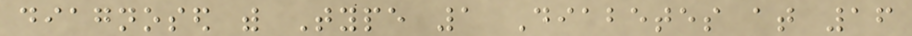diagnosed with Type 1 Diabetes at 16
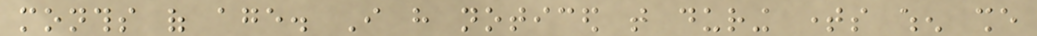months of age. I have noticed that during times when she
